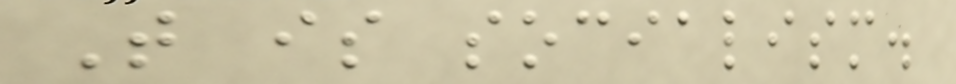That is socialism.
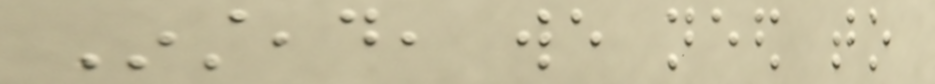Instead, we need to
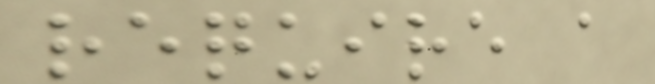require a
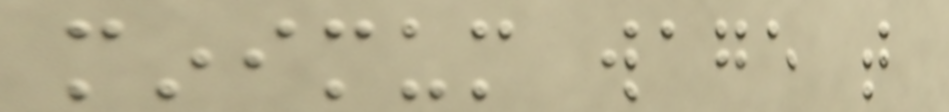minimum wage that
